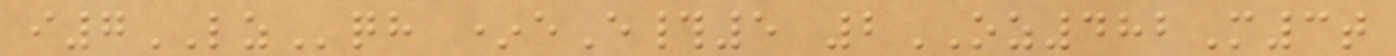i7LZqh *eE#5 2OZ482M3t
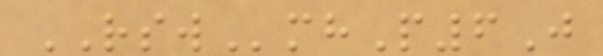RSWmhP6J
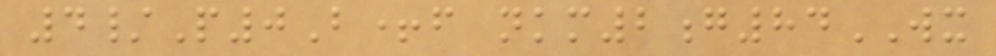4/P0B+f nkm2g84WX
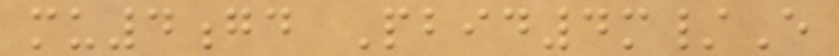mu4gd Pbid4m/E
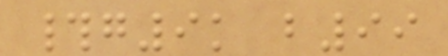#g9k b99
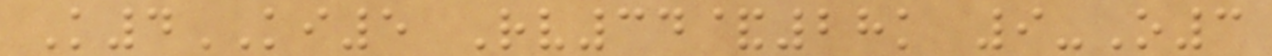K4KI5 Rv34&28k 9-O3
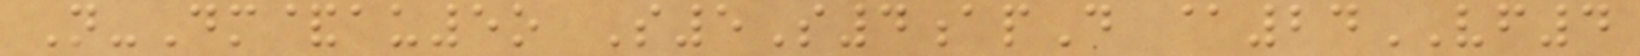N-Dm&au5o S5S4apD @24VF4
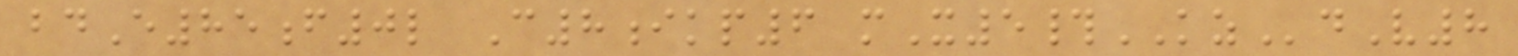bdE85f0l C8ikp6 mX5#KZdV8
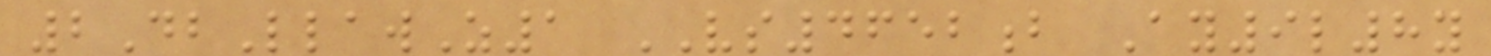2DbLlawZ1 VS4652b Ay9l8y
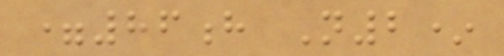=86h N2*
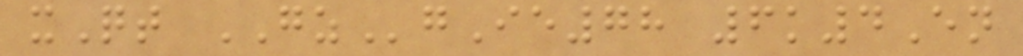xQt GZgIe78 6k4En
